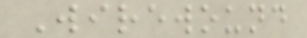Wirewound
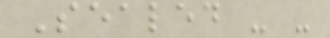Sealed - -
